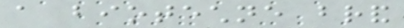a biotechne brand
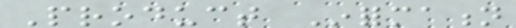Product Information
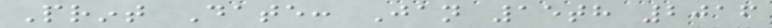Print Date: Jan 15th 2016
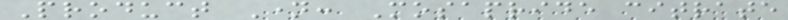Product Name: Mosapride citrate
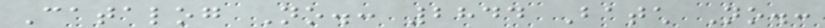Catalog No.: 2844 Batch No.:
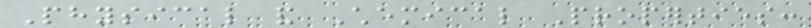Physical and Chemical Properties:
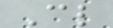Cl
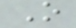O
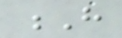H
